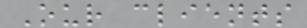Our clients
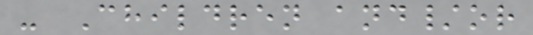- Children and/or
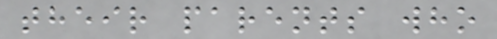their parents who
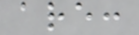are:
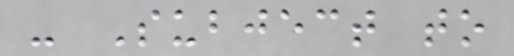- Subject to
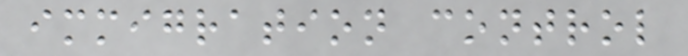immigration control
